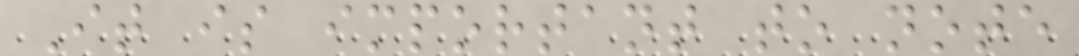It is important to note
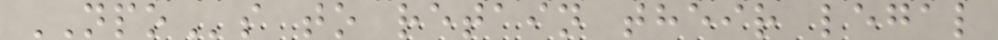NPOs to retain their legal
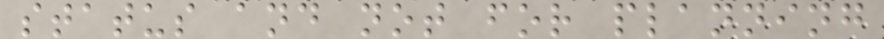status and not for planning
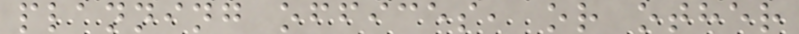planning offices, or other
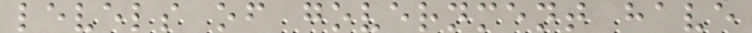levels of government have
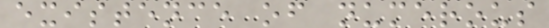existence of numerous
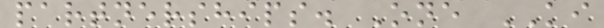partnerships. One KI
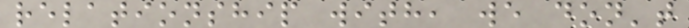relationship with, we don't
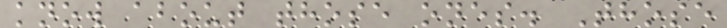know about those ones. Those
